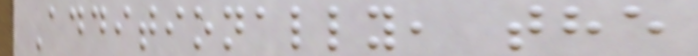Additionally, the
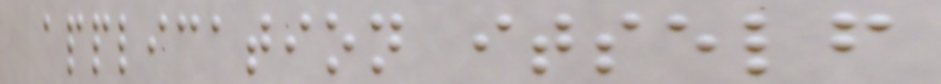application itself
